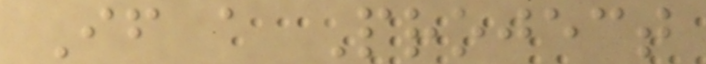If a Project
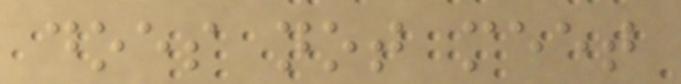does not meet
